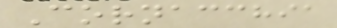Cornacchia
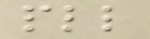pll
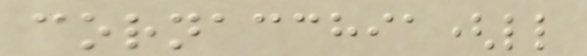cornacchia(ll
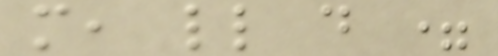m, ll d =
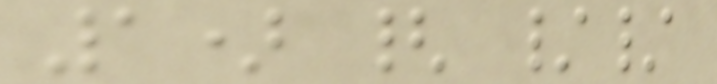1) { //
